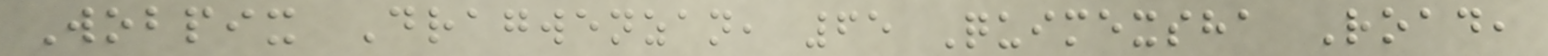Wobpix Dragwenzan, 65 Quimexsha Road,
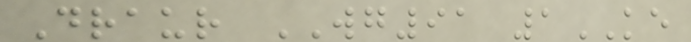Draur WG91 1KE
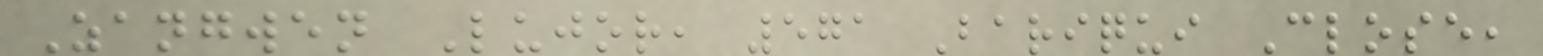Zangwen Lujor, 571 Bariqui Close,
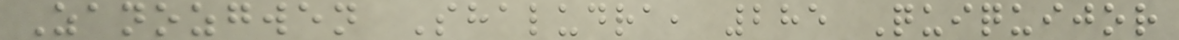Zanozgwen Shaludra, 285 Quiquijor
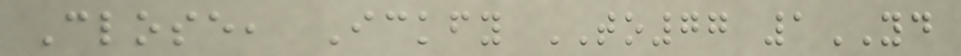Close, Ickfy TO77 1YD
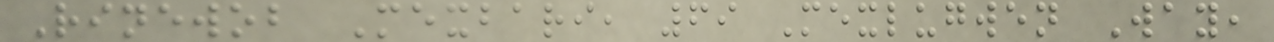Rinewob Mexbari, 69 Mexlugwen Way,
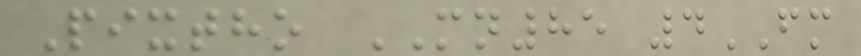Pixtho MN85 4FM
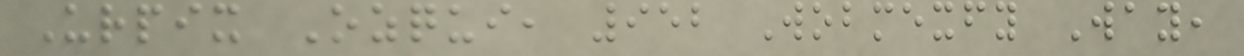Urpix Ozqui, 952 Wobmexfy Way,
